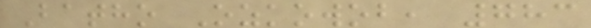Batho Ozkowob, 783
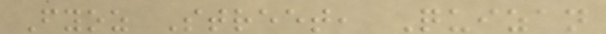Fyoz Street, Quizan
